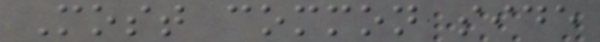Most common side
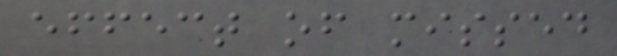effect of missed
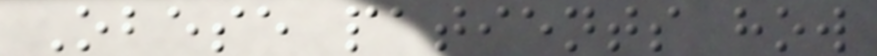Obese patients how
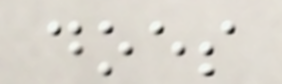does
